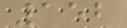152
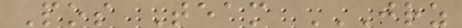Pos Team JRZ
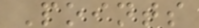Points
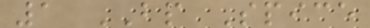1 BP Spice
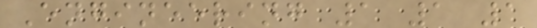Engineering 1 1 1
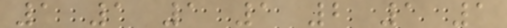1 1 1 1 2 1 1
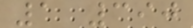1 390
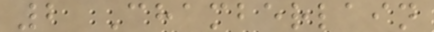2 Chamberlain
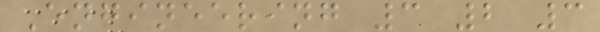Engineering 3 2 3
